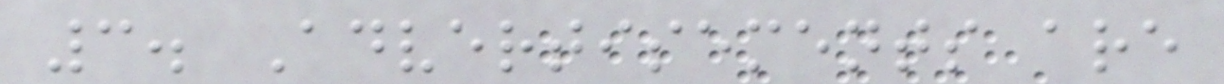3. Advertisements are
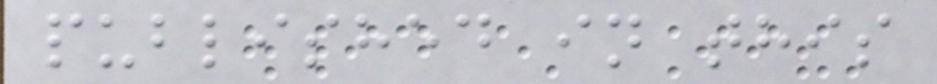published in this
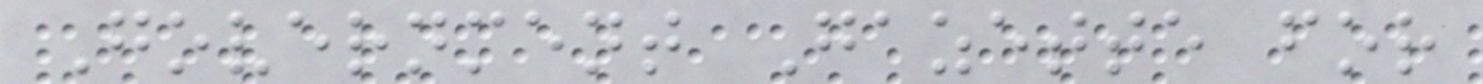Government Gazette for
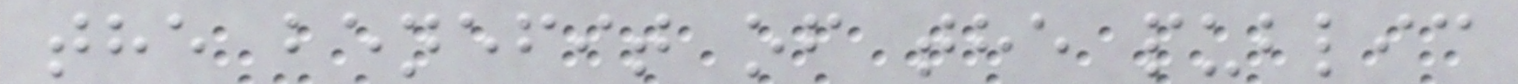the benefit of the public
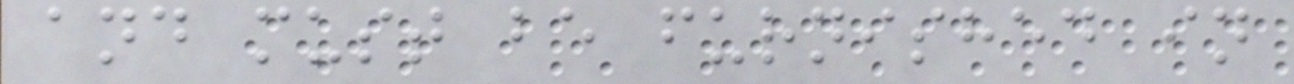and must be furnished in
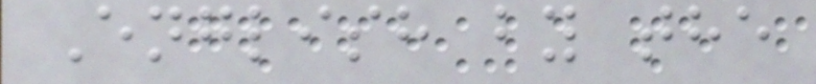English by the
